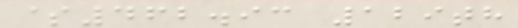$462.93 129th
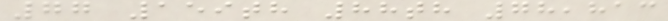77 159th 88th 78,813
